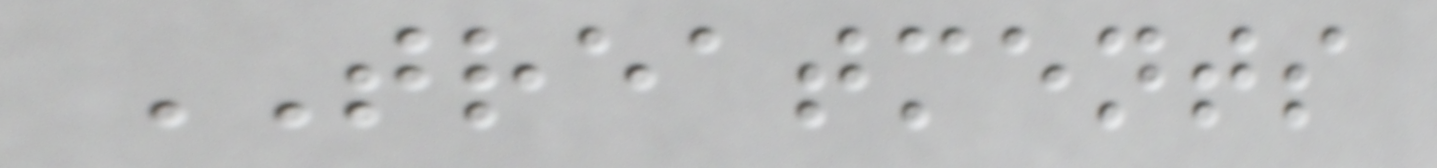TREATMENTS
